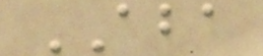ABA
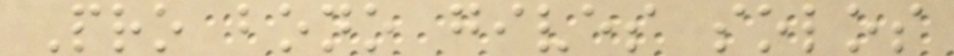Pro bono gives solos
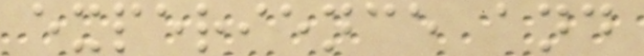experience and
